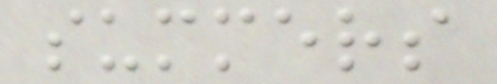summers
